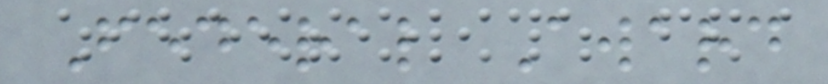Federal Award
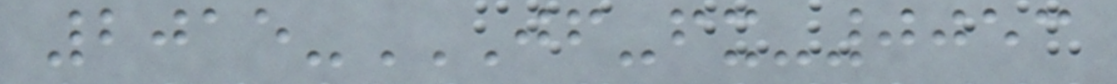2015-JF-FX-0053
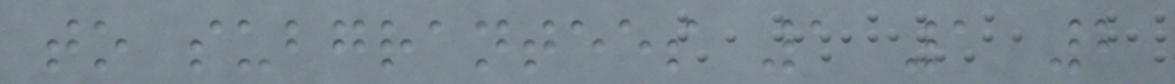to subgrantees 1 1 2
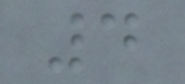4
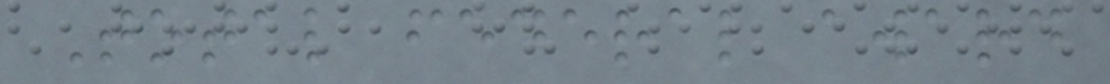Total federal award
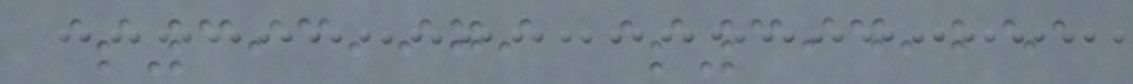$393,979 $394,251
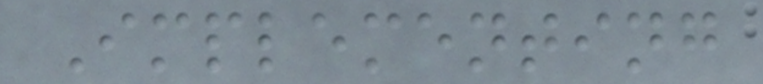Implementing
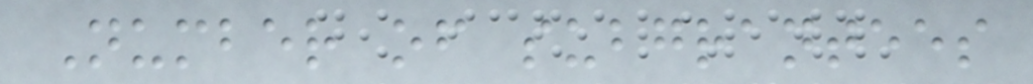Number of subgrantees
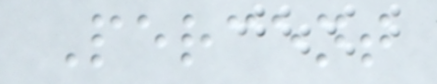Percent
